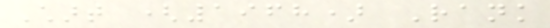Chart (1968) Rank
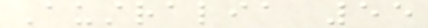Australia 55
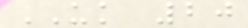UK 20
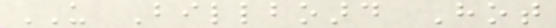US Billboard Hot
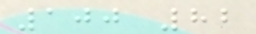100 82
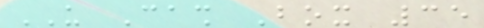US Cash Box 35
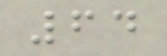64
